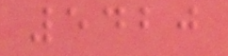5420
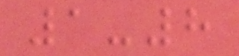1-8
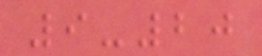9-20
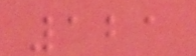121
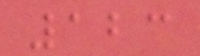123
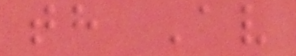th Av
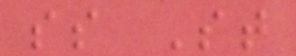ss St
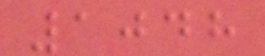1048
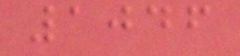1046
